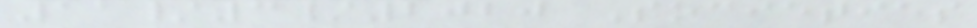11/3/2020 Societies
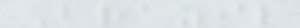Brazil
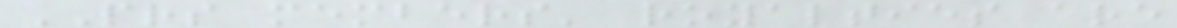PRS members' royalties are
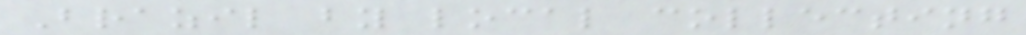Brazil by local collecting
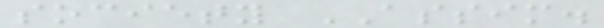society ASSIM.
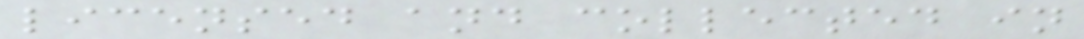licensed and collected in
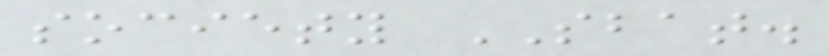society SBAT.
